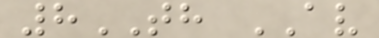8TH AV
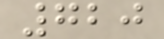720
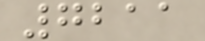7211
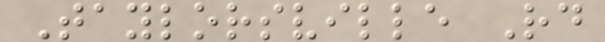Taylorsville Rd
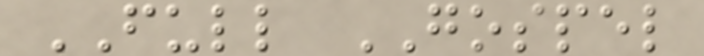FULL GOSPEL
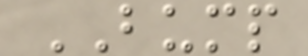BUMP
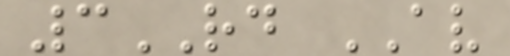3RD AV
